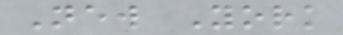New York
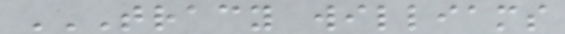TRACY WILLIAMS
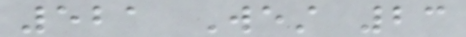521 West 23
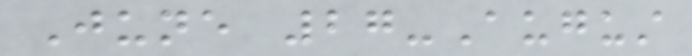June 27-August
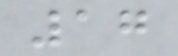17
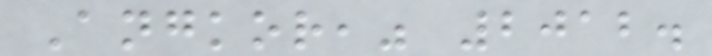Angkor," 2012.
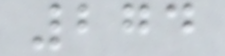274
